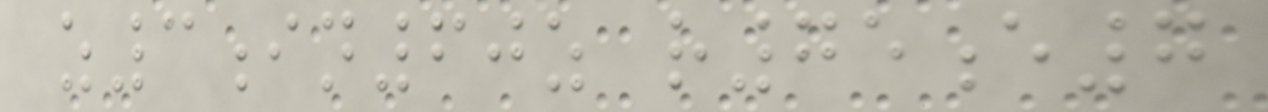z3in60z r75e7
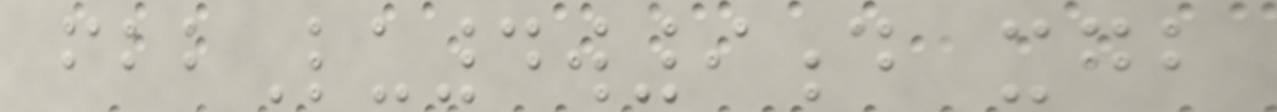fbbLu4w9d xgb
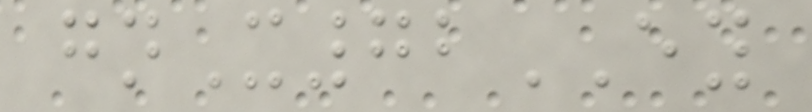gnX72EY
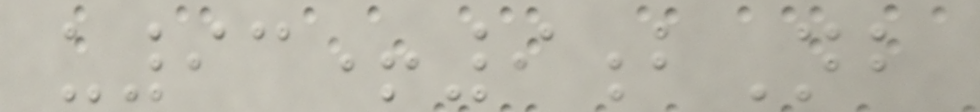u93+9bNb
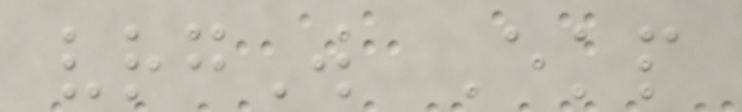vrgW Ekp
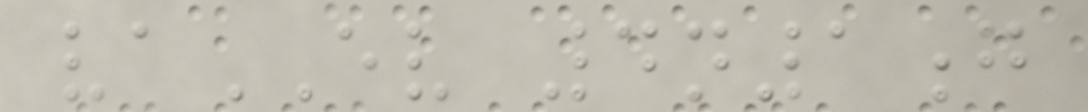vaEV 4n1g
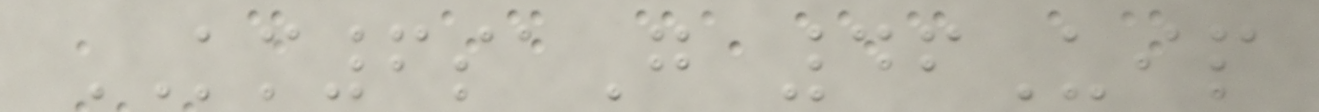KM6saG 46Uip
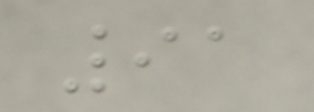91
